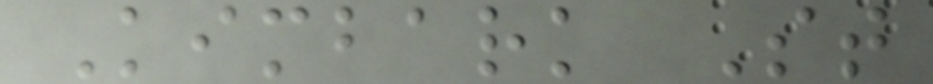Kimbark St
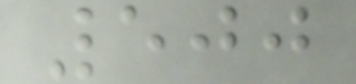500
